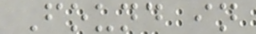Found in
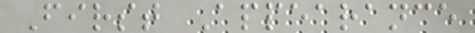First Appearance
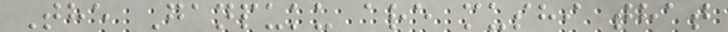The Ganpuku are mushi that
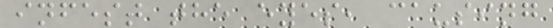infest the eyes, causing
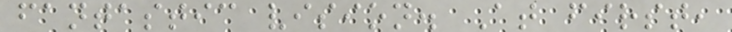fantastic vision. At first,
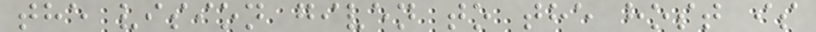the vision given to the host is
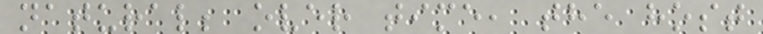natural; over time, the host
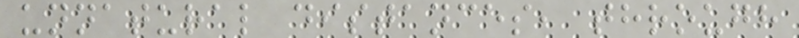unnatural distances, through
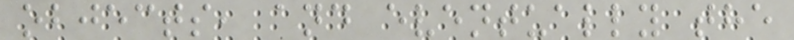objects, and eventually the
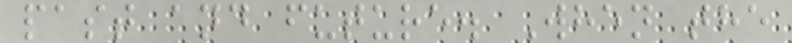past and future. When the
